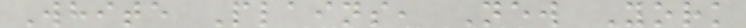White Plains, New York
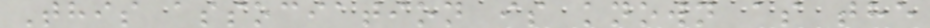This association is known as the
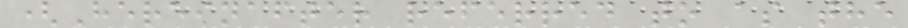(Hereinafter referred to as the
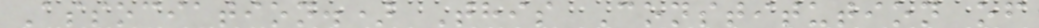Association.) This Constitution of
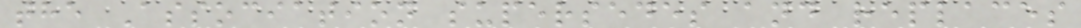the Association supersedes and replaces
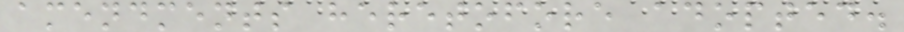amendments heretofore adopted.
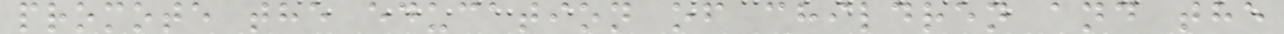promote the education of children and the
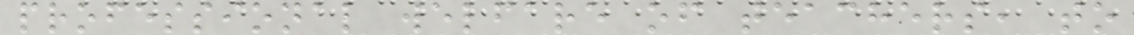professional welfare of teachers, to
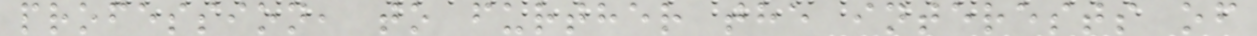profession, to further the interests of
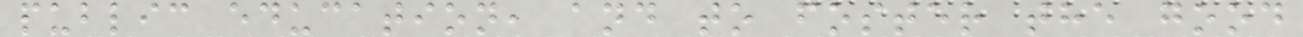public education, and to foster the good
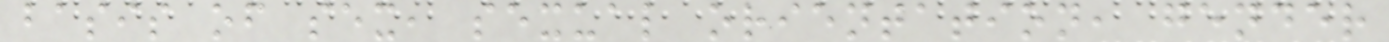basis of sex, sexual orientation, gender
